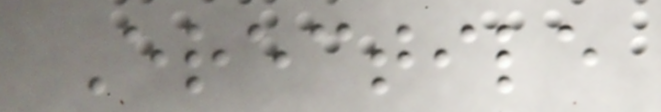Erectile
